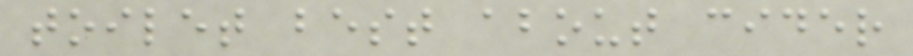toilet best about cider
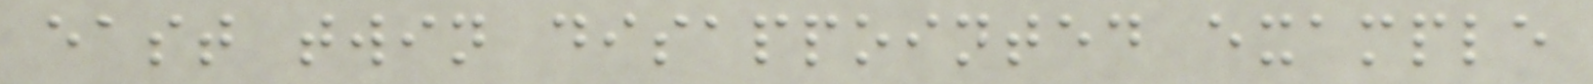east twin disappointed example
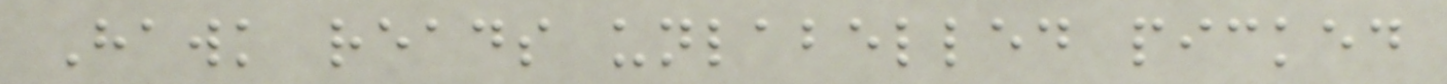Hawk reads unlabelled picked
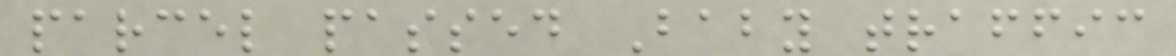parcel passed Baby traffic
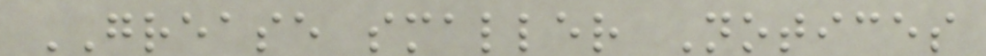GREASE smaller Notices
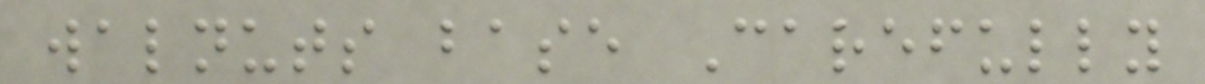walnuts base Carefully
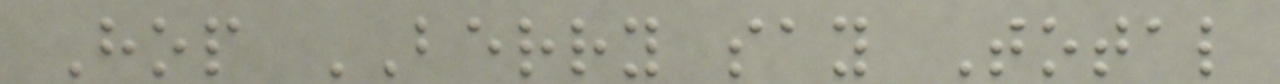Hop BERRY say Total
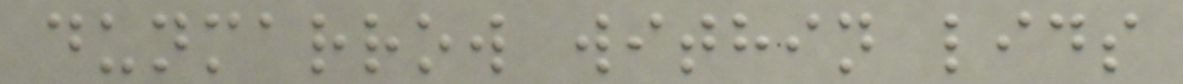dunmarrow within lids
